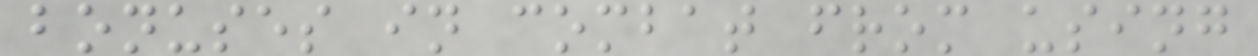bonuses in combat from using
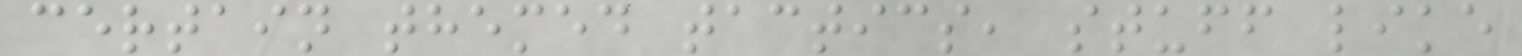certain themed tactics, stuff like
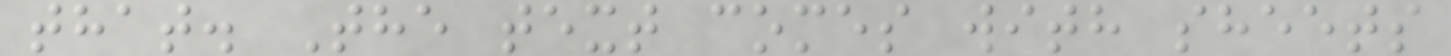that. The text comes with sheets
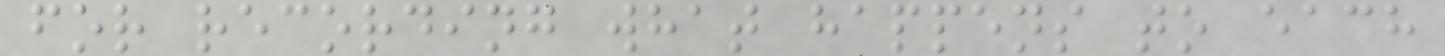for recording what happens to each
